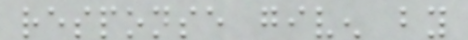response given by
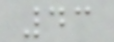43
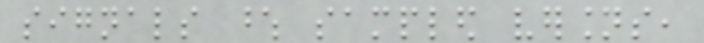signals whose sampled versions,
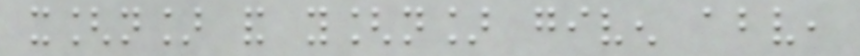x[n] and y[n] given above,
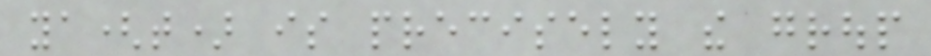ya(t) is precisely the group
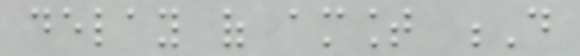delay of amount D
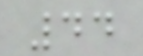44
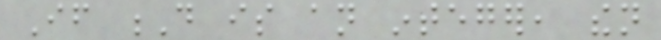If D is an integer, then
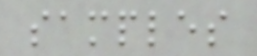samples
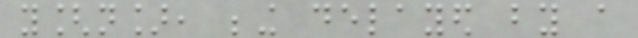y[n], being delayed by a
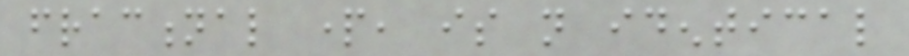fractional part, is not identical
